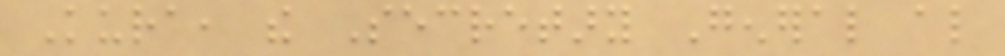Kura, the Secretary General also
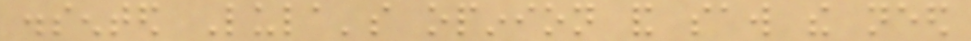dissented Lula's opinion and saw the need
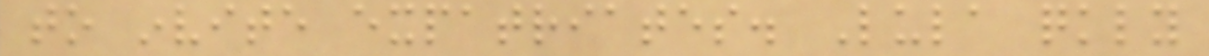to invite expatriates. Lula quickly
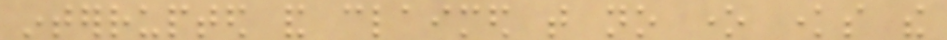interrupted and claimed that no one knows the
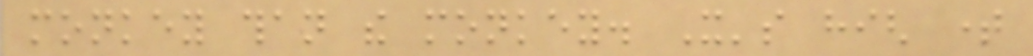monkey than the monkey. It's high time
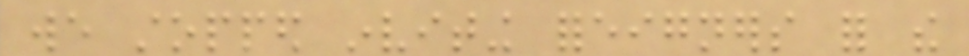we stopped inviting foreigners for the
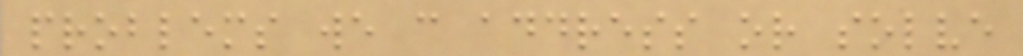problems we can address or solve
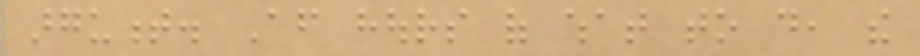argument. After hours of what to do, the
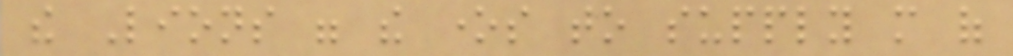the Lions were the ones to supply more of
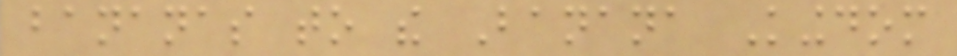bananas to the Banana Kingdom
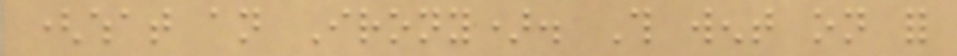(what an Irony). This went on for
